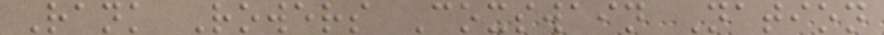Rank Rowers Coxswain Nation
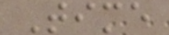Time
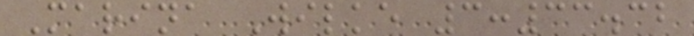Marina Wilke 3:33.32
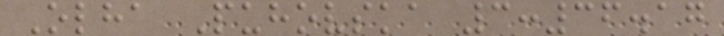Olha Puhovska 3:36.17
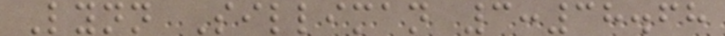Lynn Silliman 3:38.68
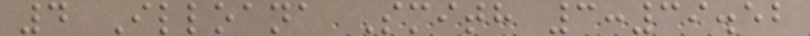4 Illoana Smith 3:39.52
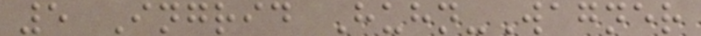5 Ingrid Huhn-Wagner
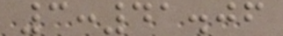3:41.06
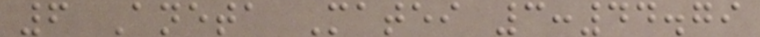6 Aneta Matei 3:44.79
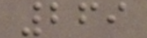269
